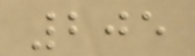205
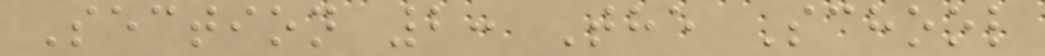Section 2: The School
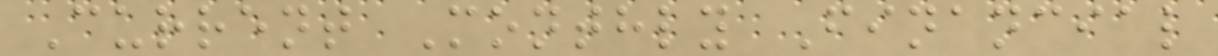Current Monthly Financial
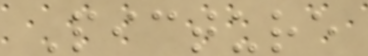Picture
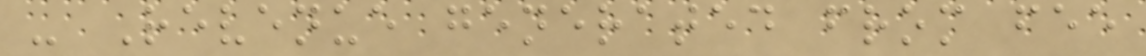- Revenue generated from fee
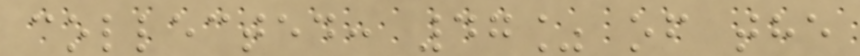collected: 47% of the
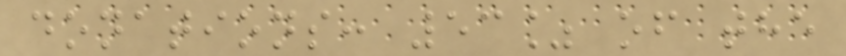donations: 53% of the
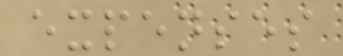expenses
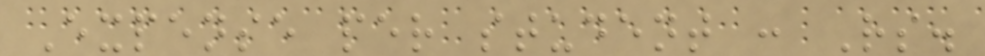Expense per student : Rs.
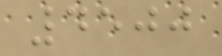4500
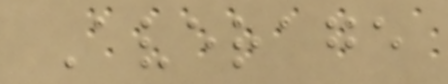Average
